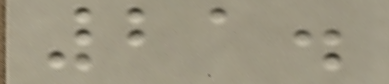21.
